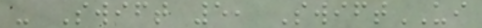- Swift 5, SwiftUI
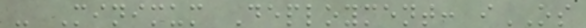- Minimum Deployment: iOS
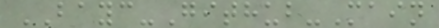BAYC-Github-Main
